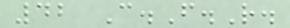42 C.F.R.
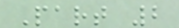Part 2
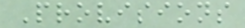Provisions
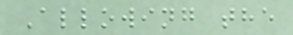Allowing the
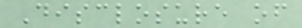Disclosure of
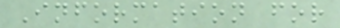Information for
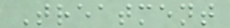Treatment
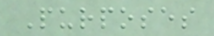Purposes
